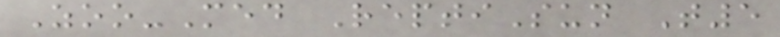Zoo-Med ReptiSun T5
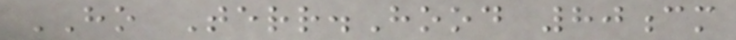HO Terr.Hood 80cm
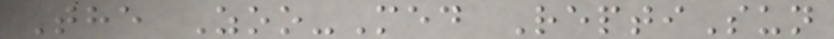The Zoo-Med ReptiSun
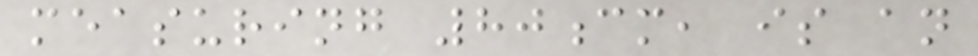measuring 80cm, is an
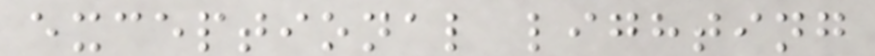exceptional lighting
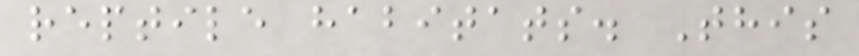reptile habitats. This
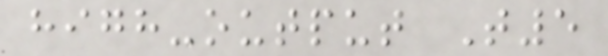high-output T5
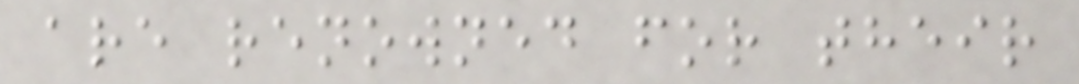are renowned for their
